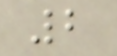2
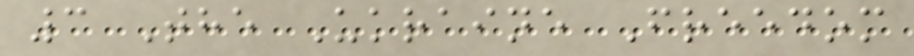3 The Ukraine Freedom
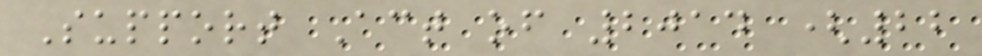Support Act of 2014 (22
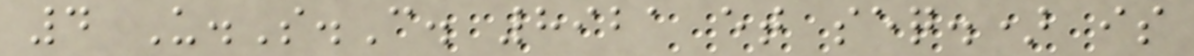4 U.S.C. 8921 et seq.) is
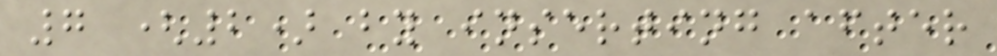7 (2) by inserting after
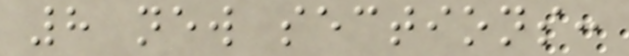8 new sections:
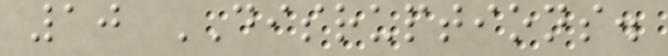10 DISRUPTIONS.
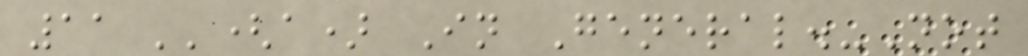11 ''(a) In General.-Not
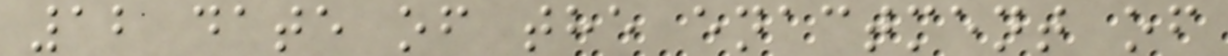12 date of the enactment of
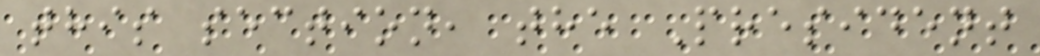this section, the President
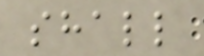shall
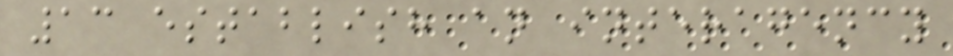13 establish an interagency
